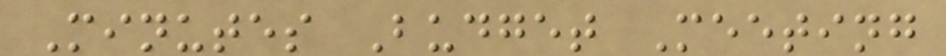Minutes Budget Meeting
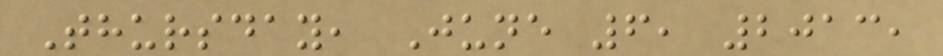Thursday, June 6, 2013,
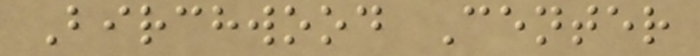Birchwood Center
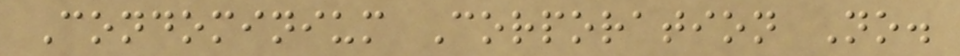Condominium Corporation No.
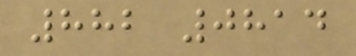882 0814
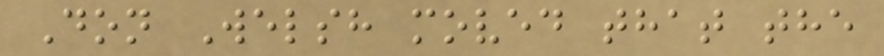Don Welsh moved that the
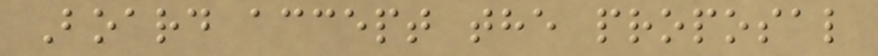Board accept the proposal
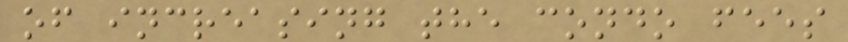of increasing the condo fees
